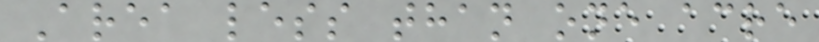Area less than one acre
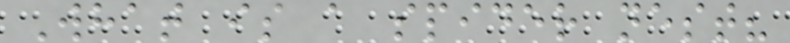What is a spider nest?
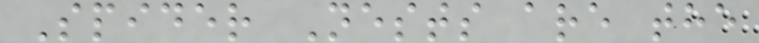Spider Nests are the
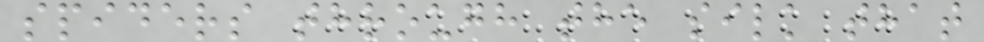spiders through the silk that
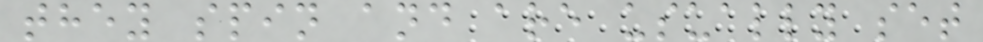they spin and are usually set
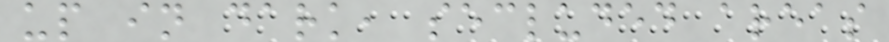up in dark, secluded areas
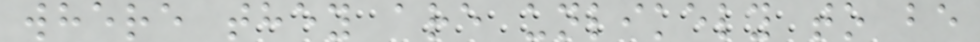where they are unlikely to be
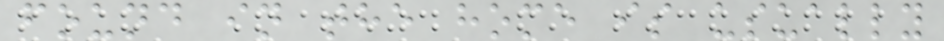found in the home is usually
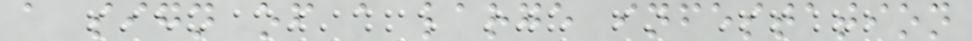a sign of a large infestation
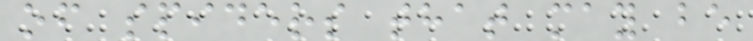of spiders that may be
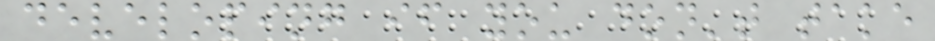developing if you don't take
